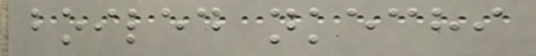boiled nkechi
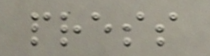press
